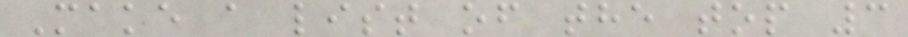Make a list of the top 3
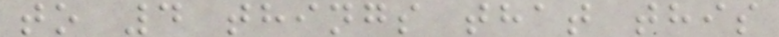to 4 things that this
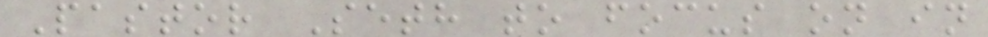Pastor Seth to focus on in
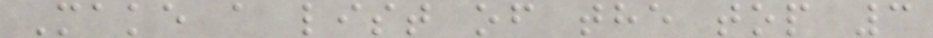Make a list of the top 3
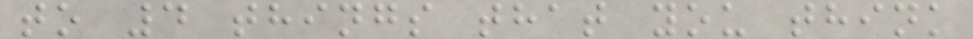to 4 things that you think
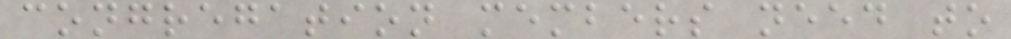congregation members need to
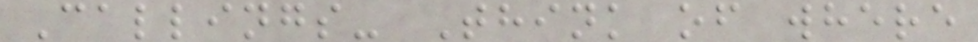Callings- Think of where
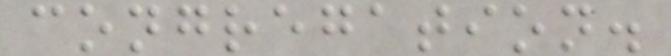congregation.
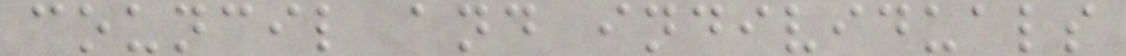council and individuals
